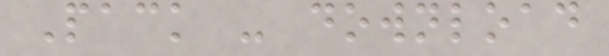Pack - download
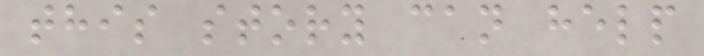this story can help
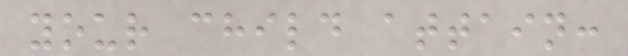your child attain:
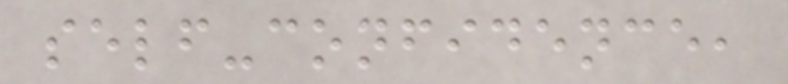self-confidence,
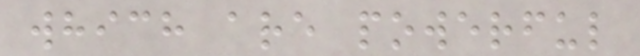which are powerful
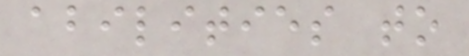abilities to
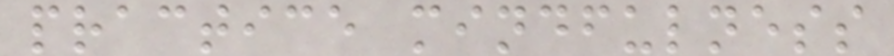practice mindfulness
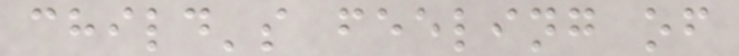child's feeling of
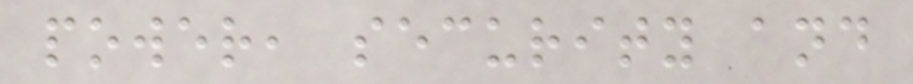power, security and
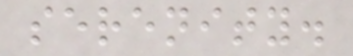serenity.
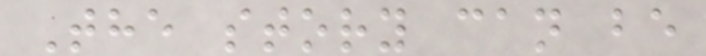The story can be
